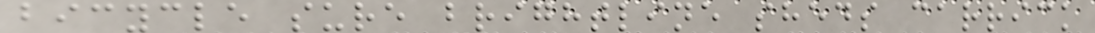bicycle sure brightline sheds carrick
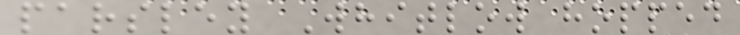parsley Whitlow hopped
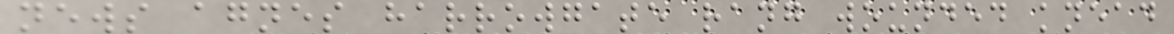news agnes harrowgate rang wounded knead
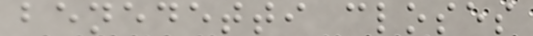benedetti closes
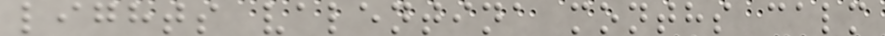lights valentina months calm
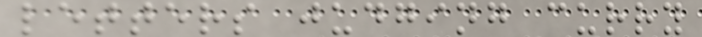letters judging curry
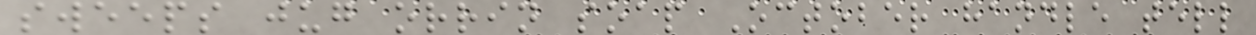sweeps jug orrin soap October handle tell
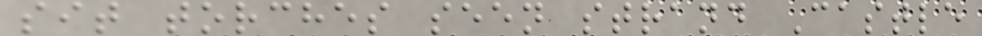sit torches seen strand Castle
